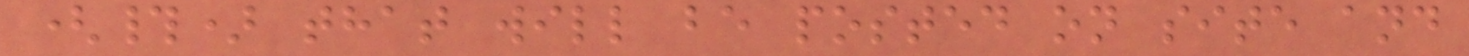(#) that will be posted on site and
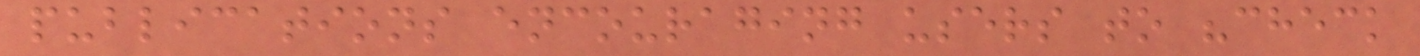publications encouraging users to "check
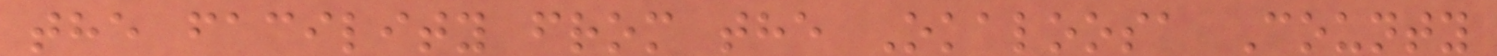the facility from the Okaloosa County
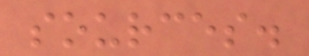sources.
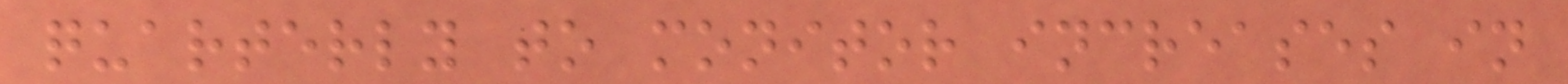quarterly to monitor increases in
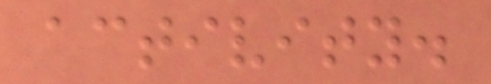activity.
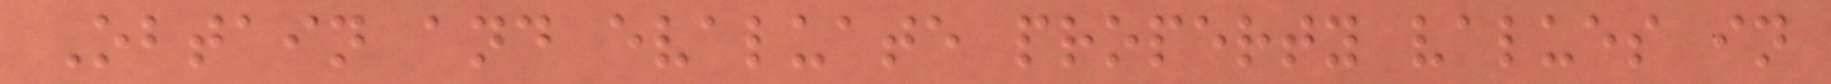Obtain and evaluate property values in
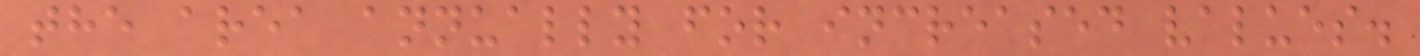the area annually for increased values.
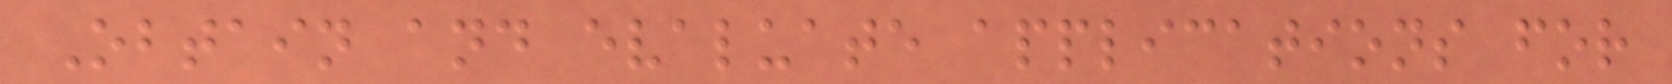Obtain and evaluate applications for
